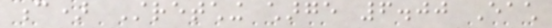c) Stretching charge 6.00 Each
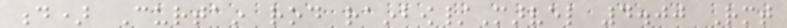d) Curtain rod rainbow/Marvel 4.00 Rmt
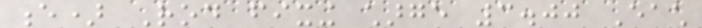e) Rod fixing charge 3.00 Each
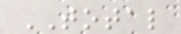TOTAL
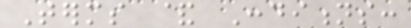Terms & Conditions:
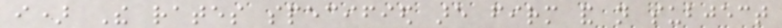i) The rates specified are firm and not subject
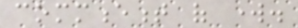commencement of work.
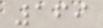169
